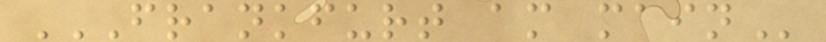FRANKFURT AM MAIN
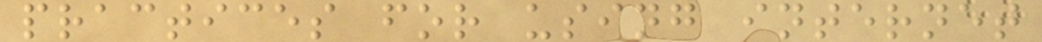practices for using internet
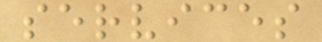services
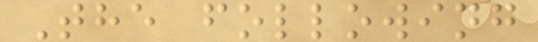The following
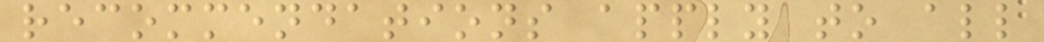recommendations apply to all
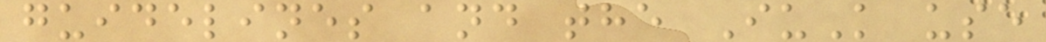guidelines and the IuK use
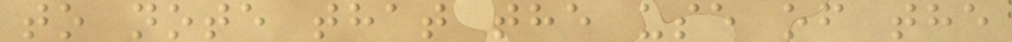to note that the use of the
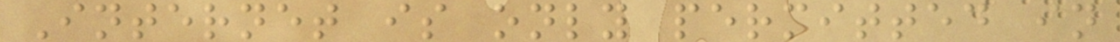Internet is only permitted in
